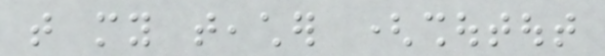that my teacher (shoutout
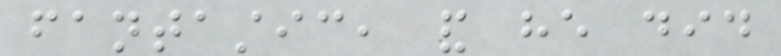fantastic, and he did
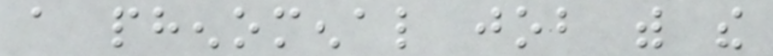a phenomenal job with the
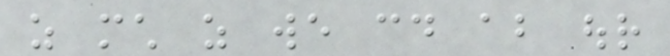as much as we could about our
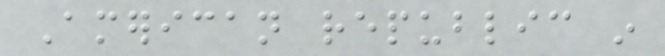American republic in
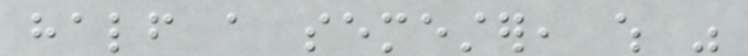half a semester, which was
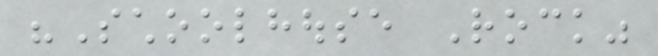"Schoolhouse Rock"
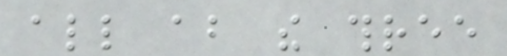all about the three
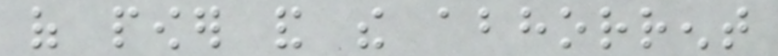of power and the abhorrent
